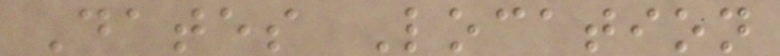Dates Location
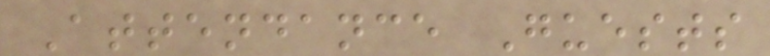Attendance Guests
